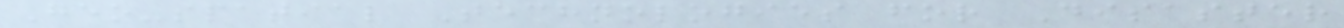Geo-spatial Technologies for Disaster
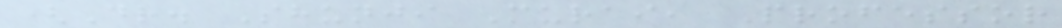(Dr. Shunji Murai, Professor
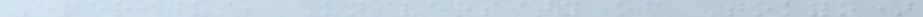Emeritus, University of Tokyo)
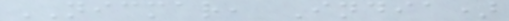NICMAR, India)
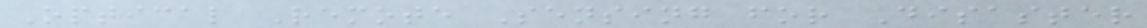Optical Remote Sensing for Disaster
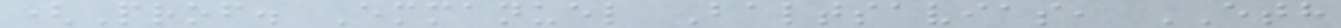(Prof. Emmanuel Baltsavias, ETH
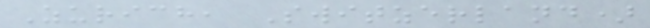Zurich, Switzerland)
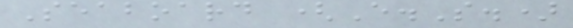Seaboard (E.S.)
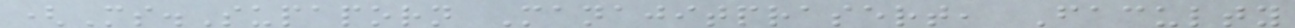(Ms.Supaporn Manajitprasert, Faculty
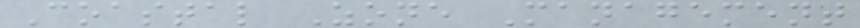Coastal Zone Management
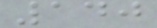140
